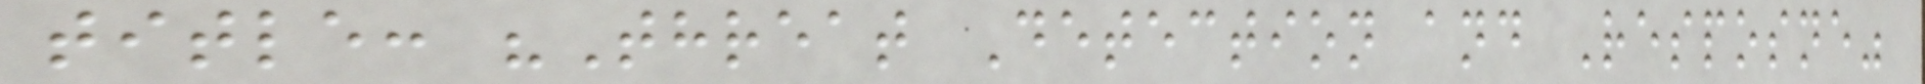title: "Threat Detection and Resposne"
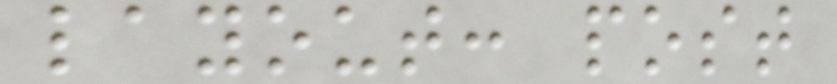layout: post
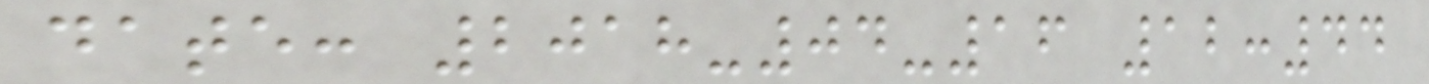date: 2018-04-16 12:44
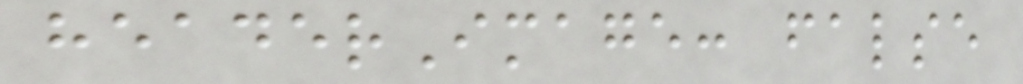headerImage: false
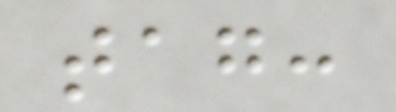tag:
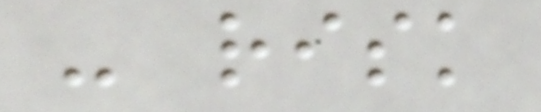- risk
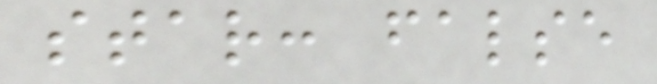star: false
